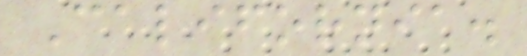California.
